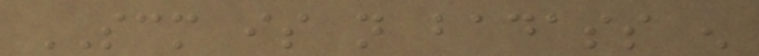SCM is not badass enough
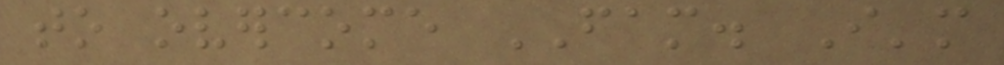to overcome FAM. I'm
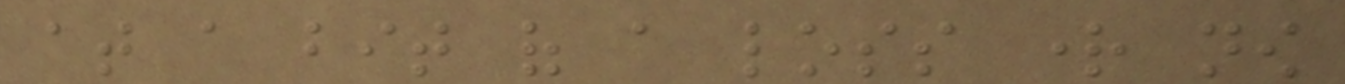at a bit of a loss right now
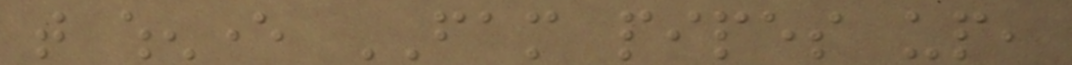that whenever FAM pipes up,
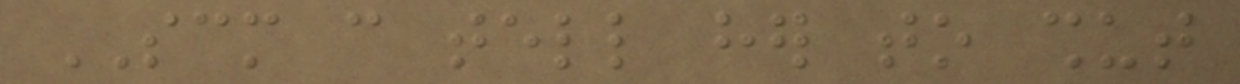SCM can tell her to shut
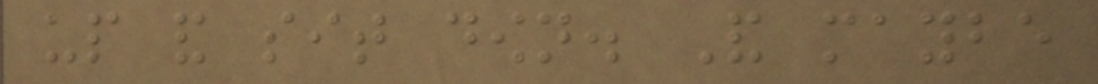up and sit down. And maybe
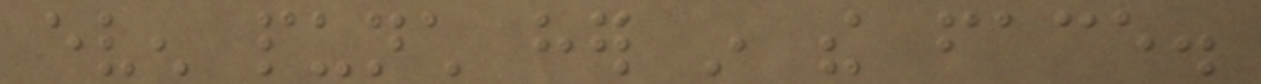even punch her in the face.
